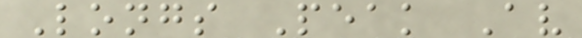Longs Peak Av
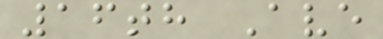16th Ave
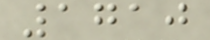1710
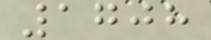1708
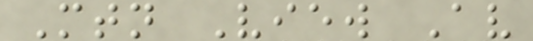Mtn View Av
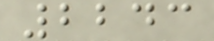2243
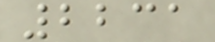2231
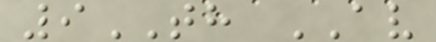9TH AV
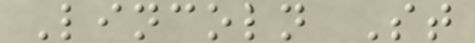Lincoln St
